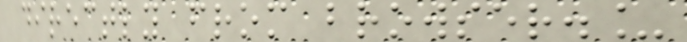directly from browser._
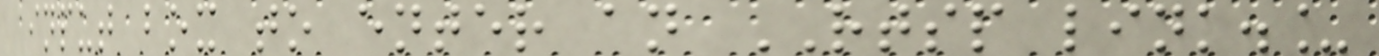input box to enter an RTSP link._
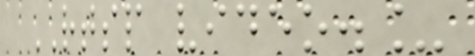RTSP video._
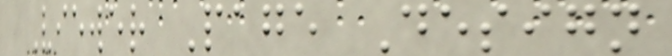Viewer Page Design
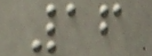16
